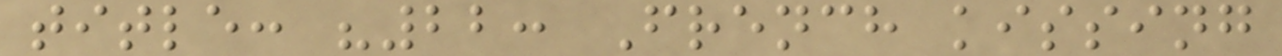title: "22: French kissing
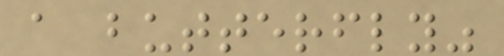a butterfly"
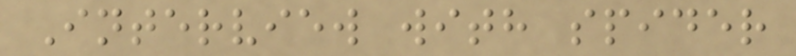Interview with spider
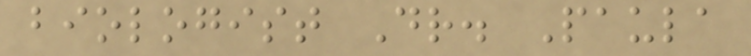biologist Dr. Paula
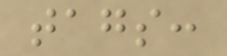tags:
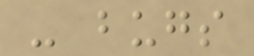- bugs
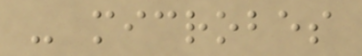- microbes
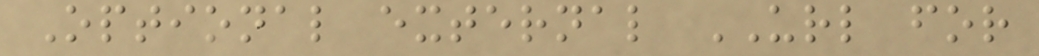Optional external URL for
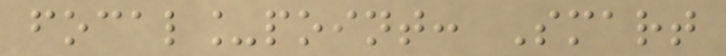focal_point: Smart
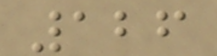126
